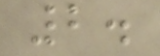2.
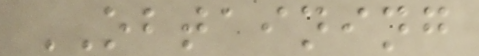OBTAINING
